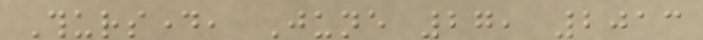Thursday, June 27, 2013
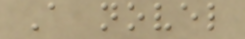A novel
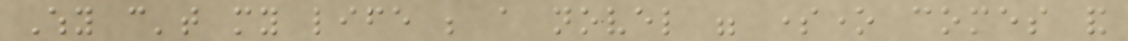Why can't my life be a novel were someone comes and
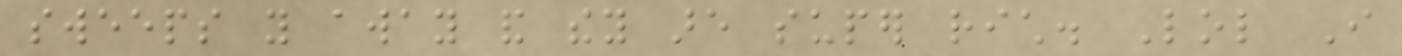sweeps you away and they are super rich. Lol I
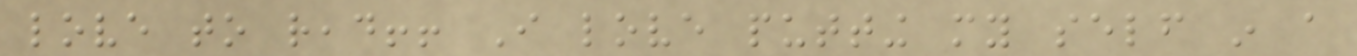love to read!! I love putting my self in a
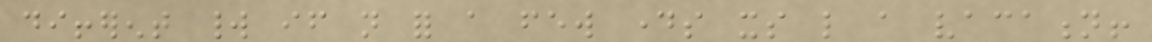different world if not for a few days its like a vacation!
